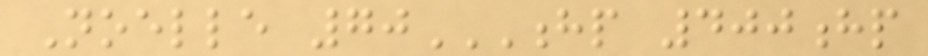Noelle 70HP 400HP
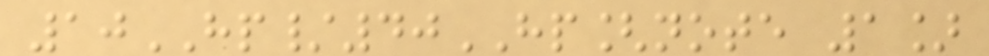10HP/40HP[note 1]
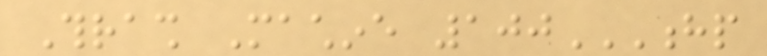Thrash Machine 100HP
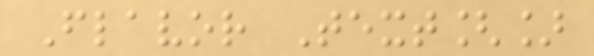Flavor Text[]
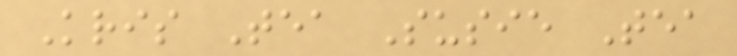Kris Tea Susie Tea
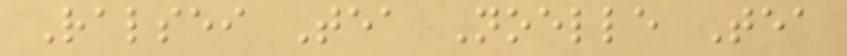Ralsei Tea Noelle Tea
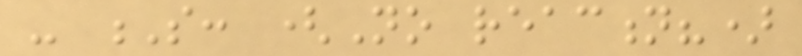- S: (No reaction?)
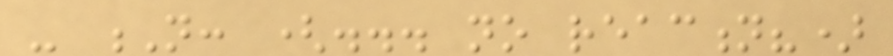- N: (... no reaction?)
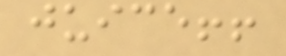juice!!
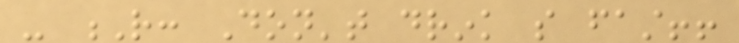- R: Don't drink so fast!!
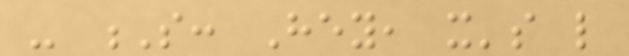- S: Hey, it's like
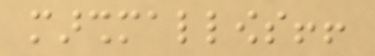marshmallows!!
